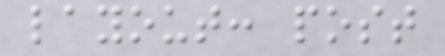layout: post
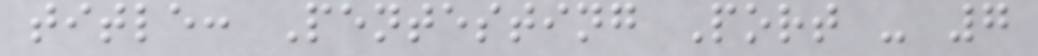title: Pentesting Port - 7
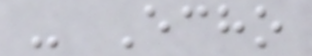- Echo
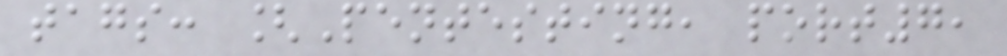tags: [Pentesting, port7,
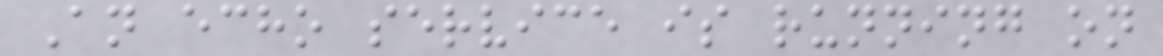An echo service is running on
